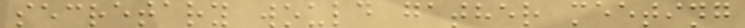secretary would gather meeting
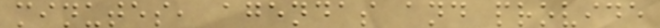minutes, agendas and provide
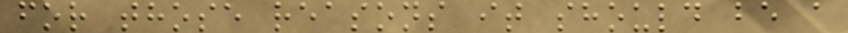for those reasons it should be a
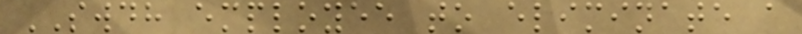SWDH employee to eliminate a
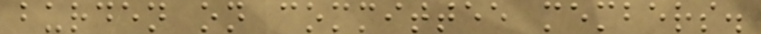burden on committee members.
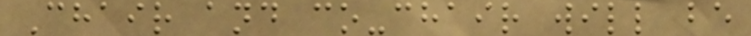Chair and co-chair will be
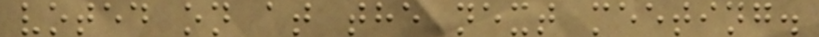voted on at the next meeting.
